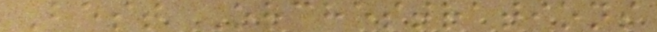Best Orchestrations
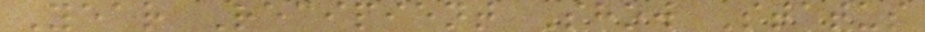Year Recipient Show Status
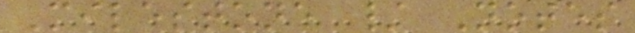Milestone / Notes
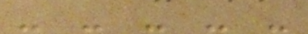- - - - -
